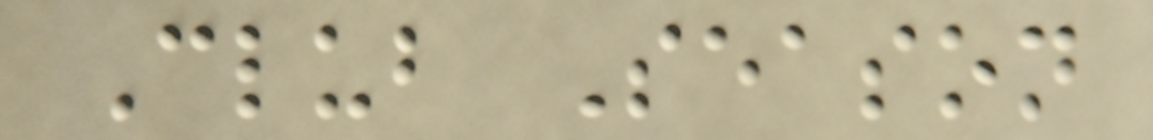Club Season
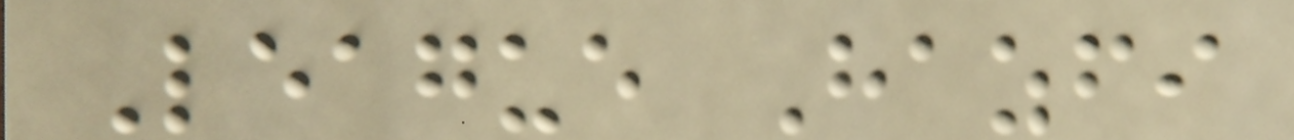League Hazfi
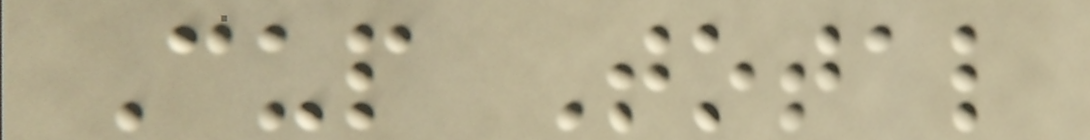Cup Total
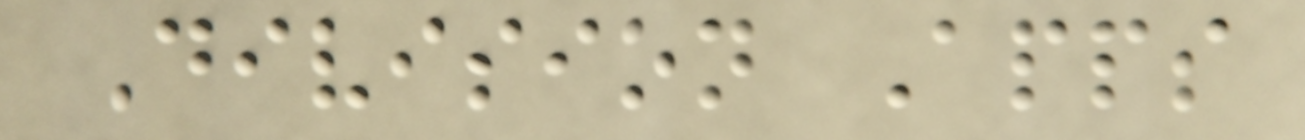Division Apps
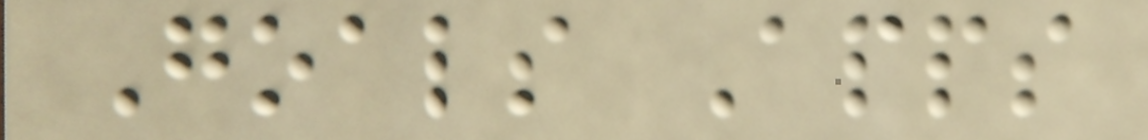Goals Apps
